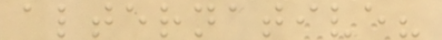alternative?
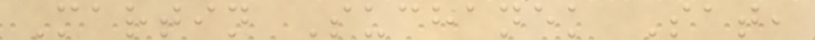Martin Suchanek Sat,
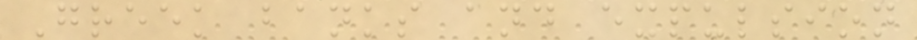Greek banks and expulsion
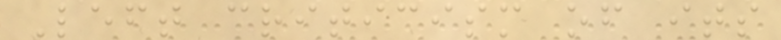Left criticism of its
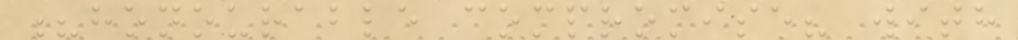?honourable compromise? with
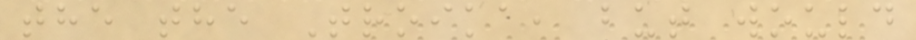the the Troika, but would
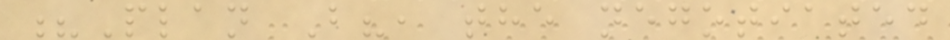?Plan B?, the negotiated
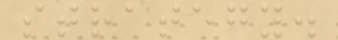strategy.
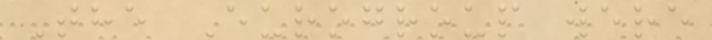The Eurogroup were
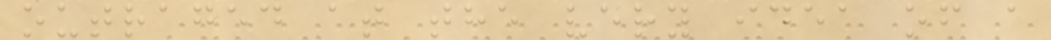outraged at the very idea of a
